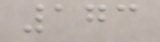173
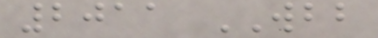2011 WBB
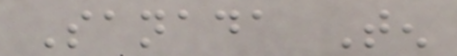Sanada Ten
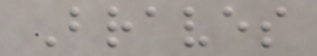Braves
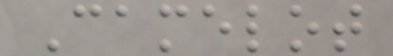Camelot
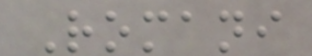Romani
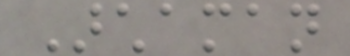Archaman
